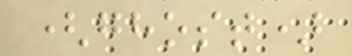(ghost)
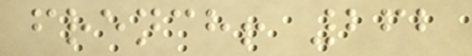french! 262
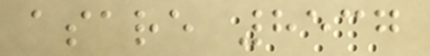asare 8537
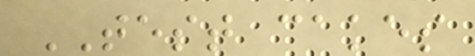TEST cakes
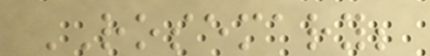ROSEMARY;
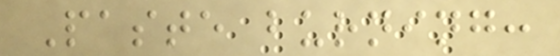Paste burning:
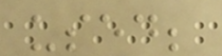used;
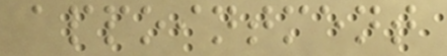appointment
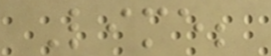Lime;
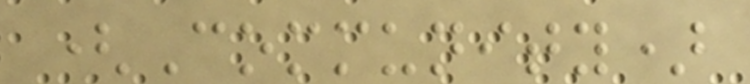(Community)
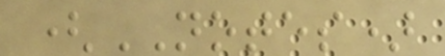(NOTES)
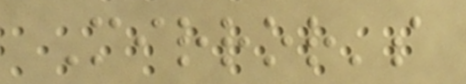Mirror's
